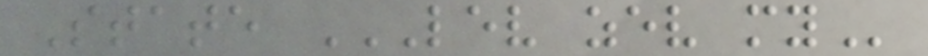State LEV ZEV MY
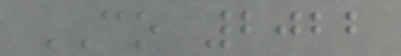CO 2022
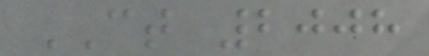CT 2008
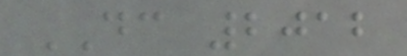DC 2012
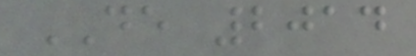DE 2014
